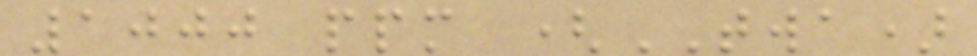1000 ppm (TWA)
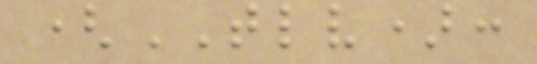(TLV):
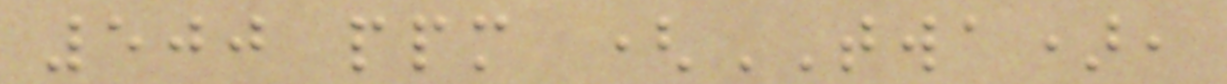500 ppm (TWA),
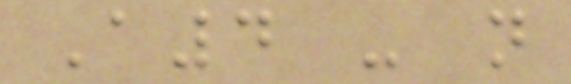A4 - not
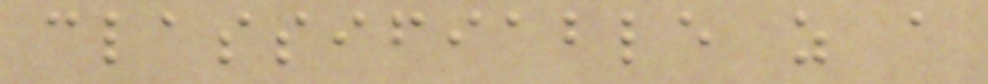classifiable as a
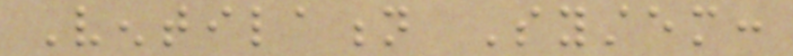Ventilation System:
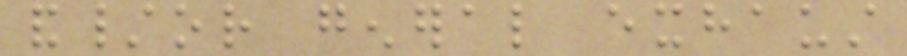and/or general exhaust
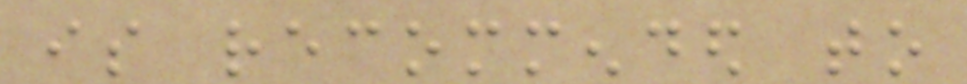is recommended to
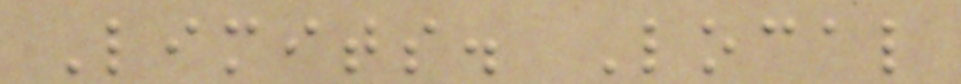Limits. Local
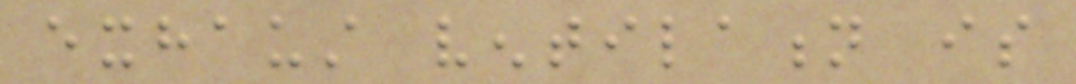exhaust ventilation is
